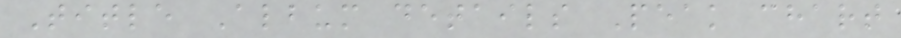Title Album details Peak chart
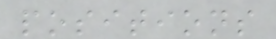positions
